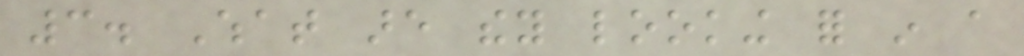3. What are they looking for in a
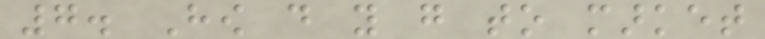7. How do you go to market
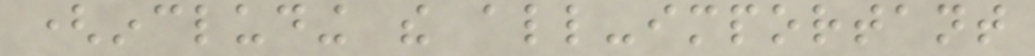(including the all-important
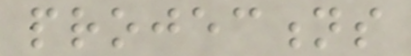projections
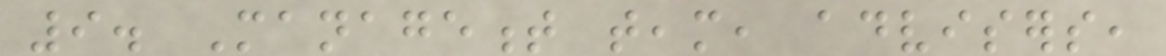9. Management team, advisers,
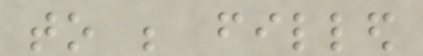to be filled
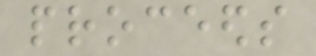proceeds
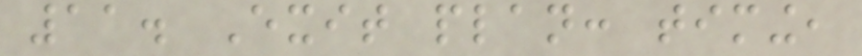11. Exit plan: timing,
